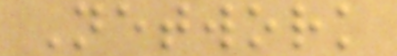Network
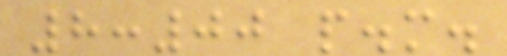8:00 p.m.
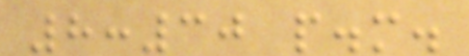8:30 p.m.
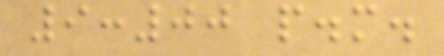9:00 p.m.
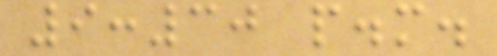9:30 p.m.
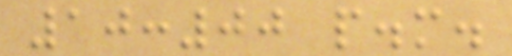10:00 p.m.
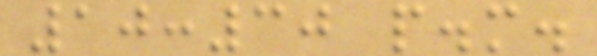10:30 p.m.
